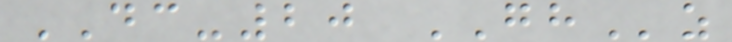DC-20 GHz
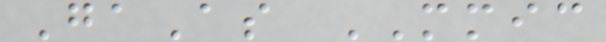GaAs MMIC
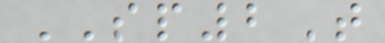SP2T
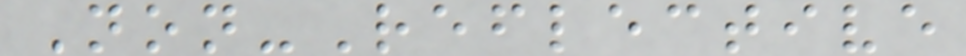Non-Reflective
